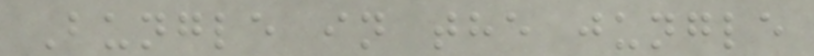Bungle in the jungle
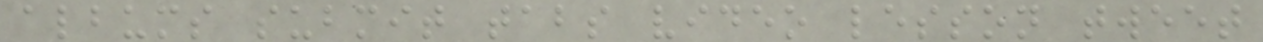albums submit tabs video lesson tweet
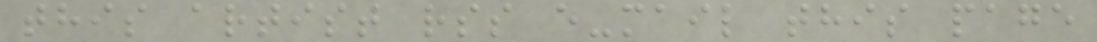this artist rss e-mail this page
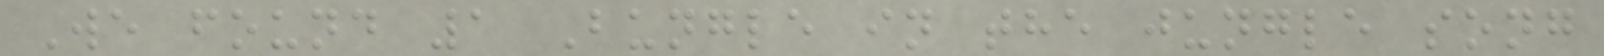We found 1 Bungle in the jungle song
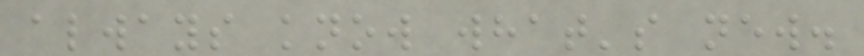always know what's new.
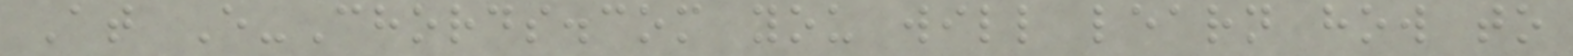At E-Chords.com you will learn how to
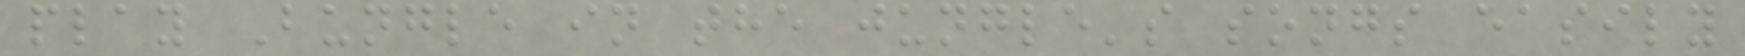play Bungle in the jungle's songs easily
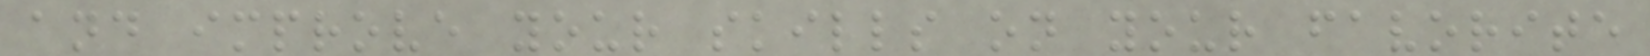and improve your skills on your favorite
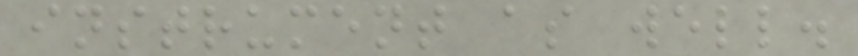instrument as well.
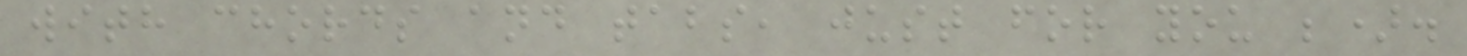with chords and tabs, just for you ;).
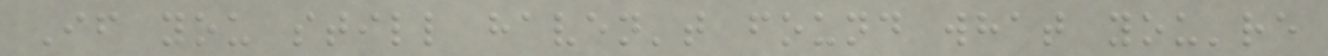If you still haven't found what you're
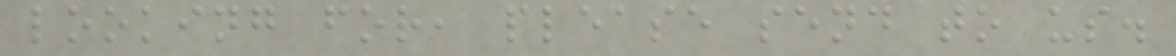looking for, please send to us.
